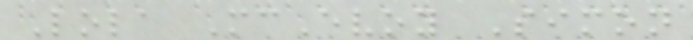Lola McEvoy Simon
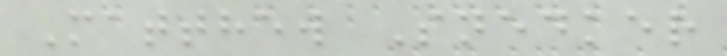Matthew Snedker
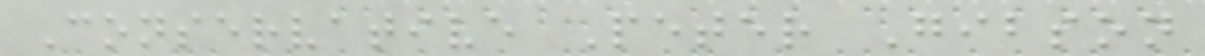Conservative Peter Gibson
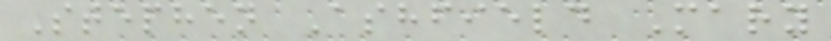Stephen Ashfield Mary
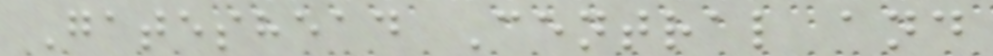Gateshead Central and
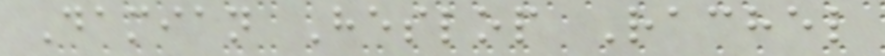Damian Heslop Rachel
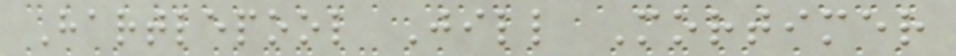Hartlepool Jill Mortimer
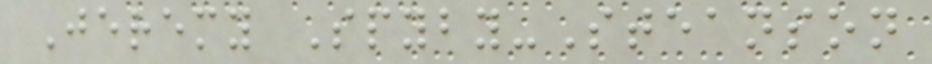Jeremy Spyby-Steanson
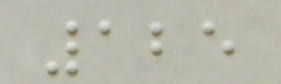125
